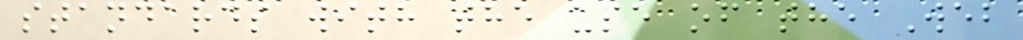standards with the use of the Web
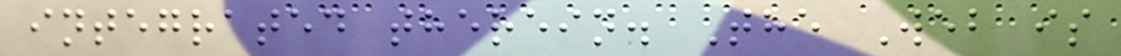integrated therein. The Web is
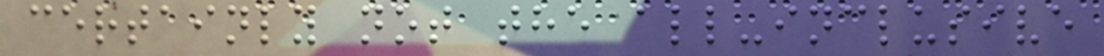certainly not the all-inclusive
